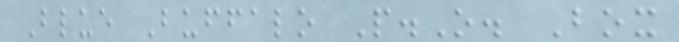Blue Buffalo P.O. Box
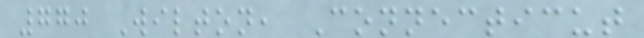770 Wilton, Connecticut
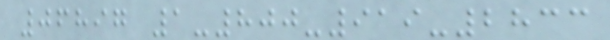06897 1-800-919-2833
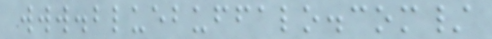www.bluebuffalo.com/
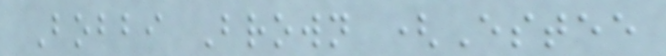Bobbi Brown (Estee
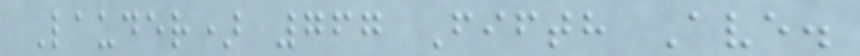Lauder) 767 Fifth Ave.
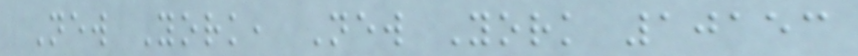New York, New York 10153
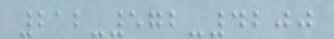212-572-4200
